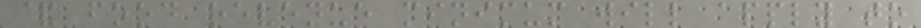& food revenue minimum will apply to
